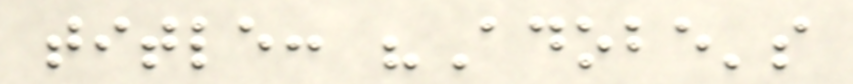title: "Adobe's
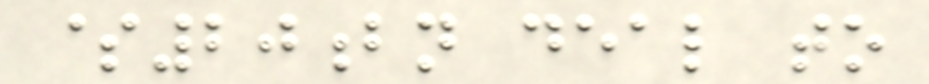$20bn deal to
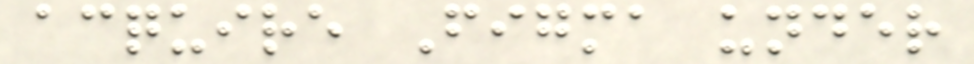acquire Figma under
